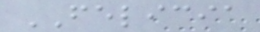FELICIA
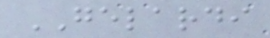GELARDI
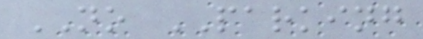NO PARKING
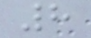8
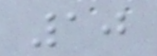10
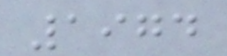1974
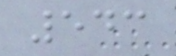543
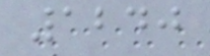1240
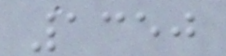1350
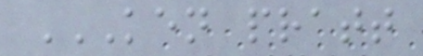KEN PRATT
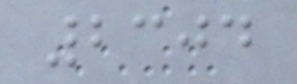2304
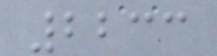2233
